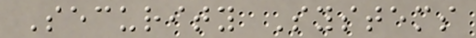Security Systems
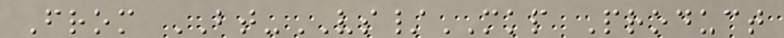From BT-VS/MKP Product
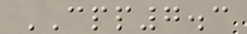CPP7.3
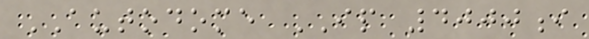AUTODOME IP 4000i
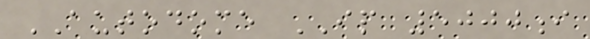AUTODOME IP 5000i
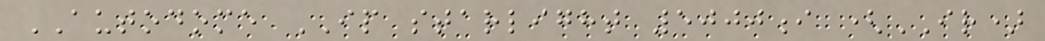AUTODOME IP starlight 5000i (IR)
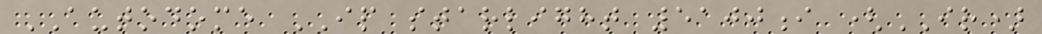AUTODOME IP starlight 5100i (IR)
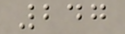247
